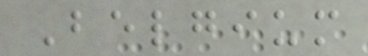Belgium
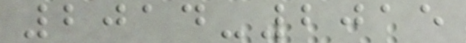2014-2015
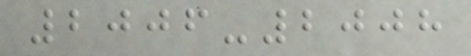2006-2008
